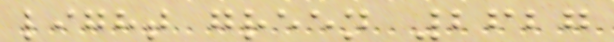light green 2627
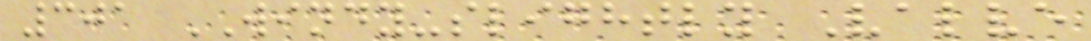301 WINDY-slightly Valve
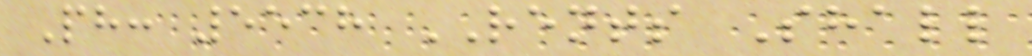Ph: 5538 RENTS Shall
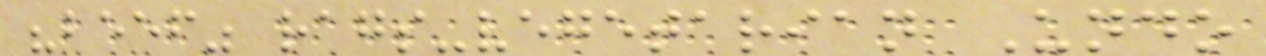"beef" rags-vegetarian Undo
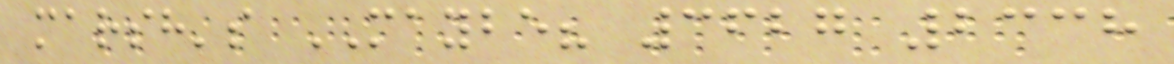marsh's MAYBE? 3627 2338
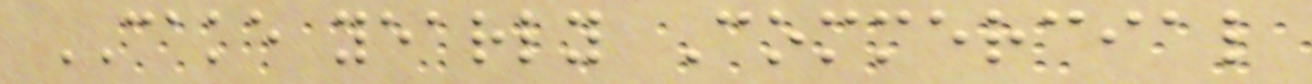CAKE yearly Commercial
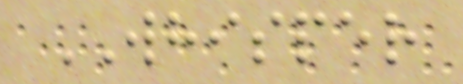WHISPER
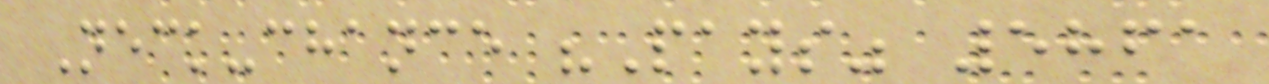Neck-chance "Pays" 5861
